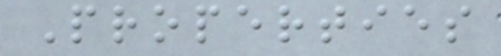Properties
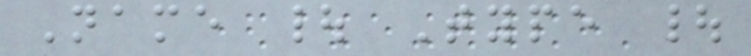Name | Type |
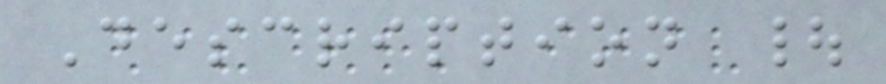Description |
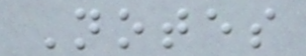Notes
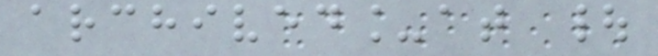archived_at |
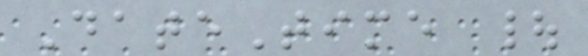DateTime |
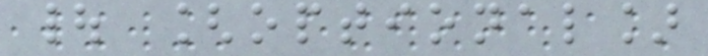| [optional]
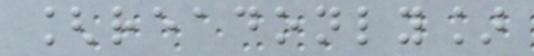[readonly]
